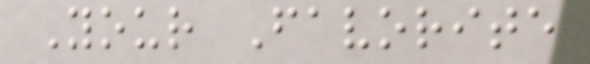Your Favorite
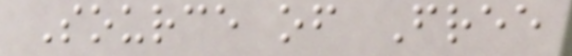Source of Free
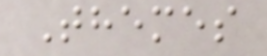Themes
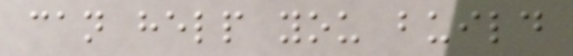can help you build
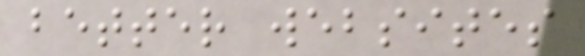better websites
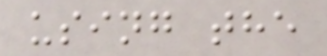using the
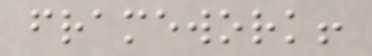framework!
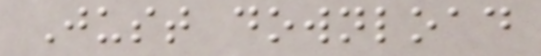Just download
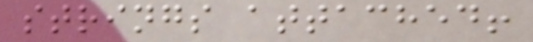strings attached!
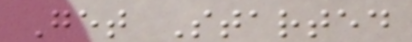Get Started
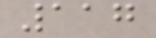117
